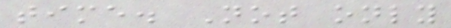time. Not only
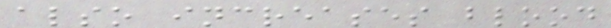also increases blood
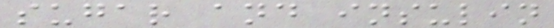sugar and insulin
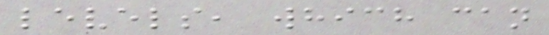levels, which can
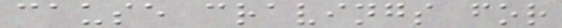cause cravings for
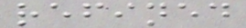refined
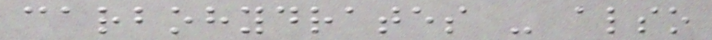carbohydrates - also
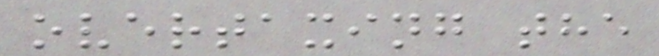overtaxing the
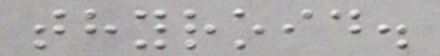thyroid.
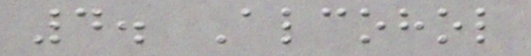4. Alcohol
